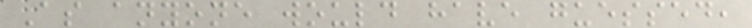As anyone would have guessed,
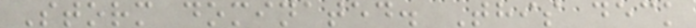Storm dominated. This deck
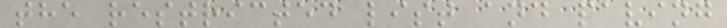the restricted list and paving
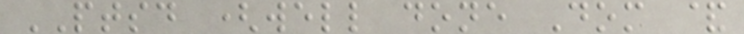PTSD (well done Dom &
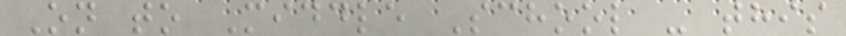On to Middle School - this
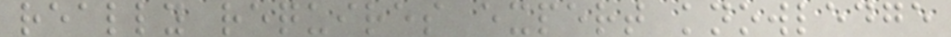really requires expert knowledge
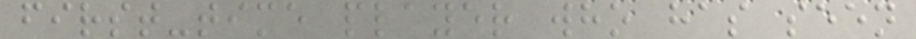first-time player who has seen
